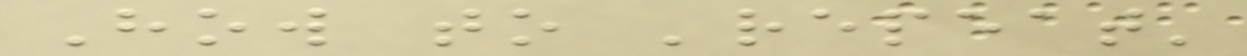How to 'repeat'
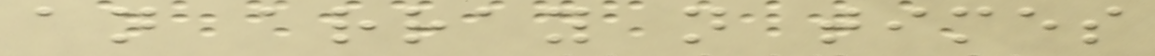an array n times
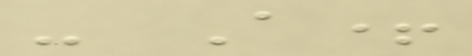- A+
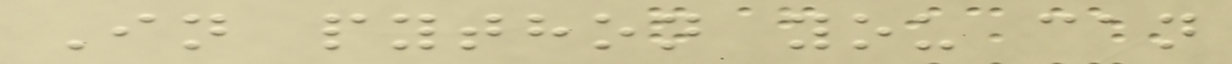In python you can
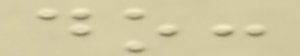do:
